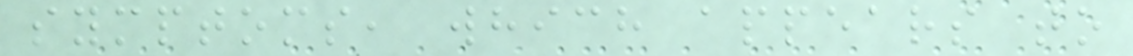symptoms, which appears to
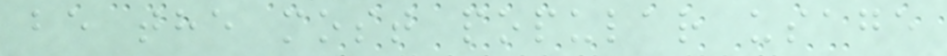be the most popular usage
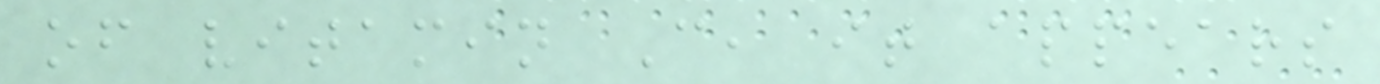of vitamin C, it appears
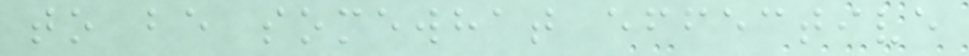to be somewhat effective
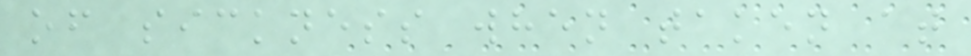of sickness when taken at
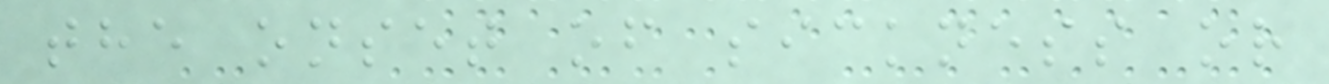the onset of sickness or
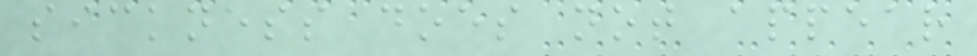sickness does not appear
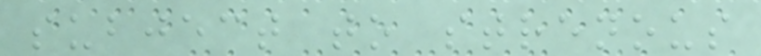subject to strenous
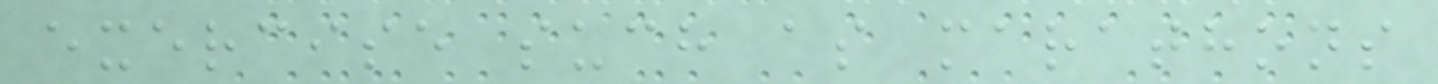exercise such as marathons
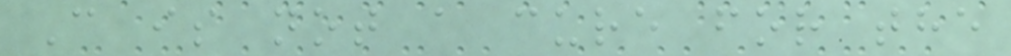C is not a cure for the
